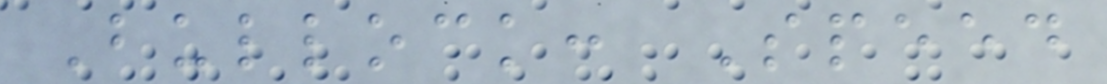Bullock: Speed
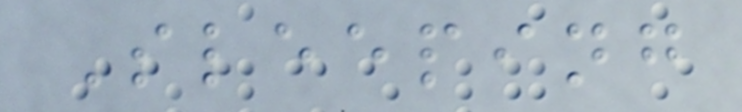Sleeping
